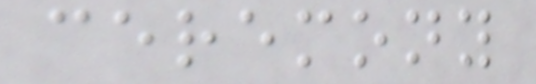ceremony
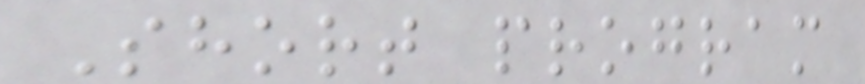Short program
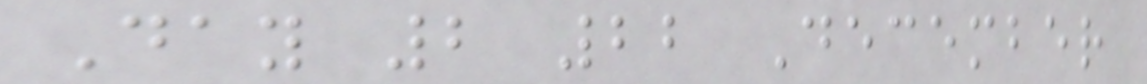Day 2 22 December
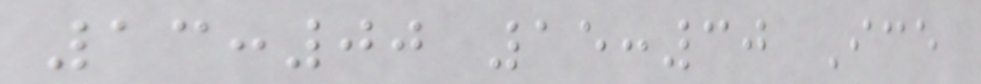13:00 15:30 Ice
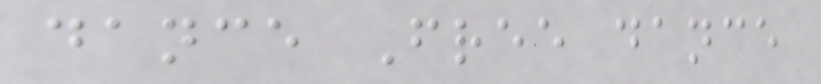dance Free dance
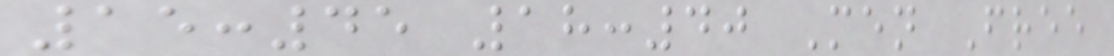15:45 18:40 Men Free
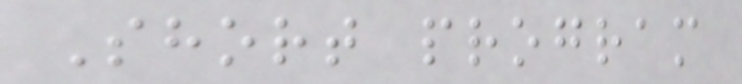Short program
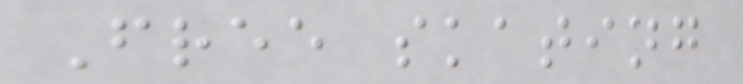Free skating
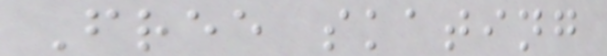Free skating
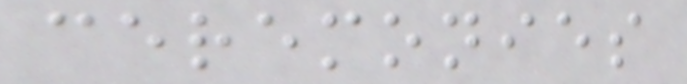ceremonies
